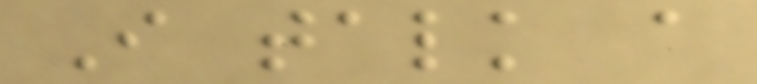I talk a
